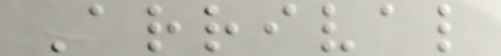Arrival
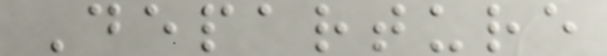Departure
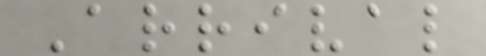Arrival
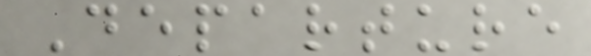Departure
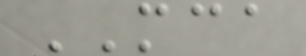MCA
